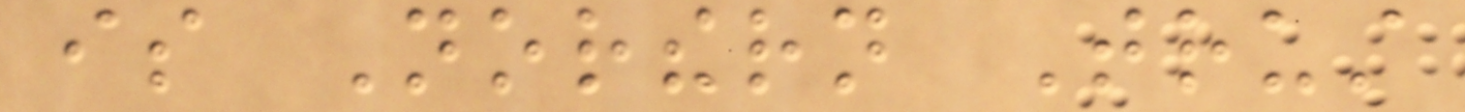is Northern Trust
